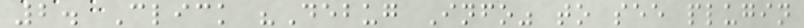2. Click "Debug Info" to see plugin
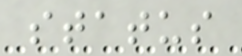status
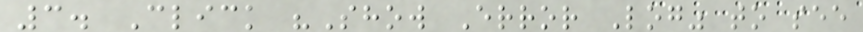3. Click "Show Error Log" to see
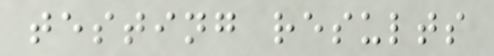testing results
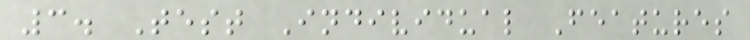3. Test Individual Features
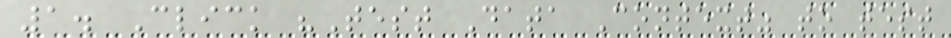1. Click "Test Data Context" to test
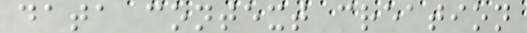data context creation
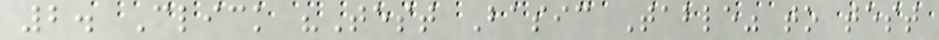2. Click "Test Basic Table" to test
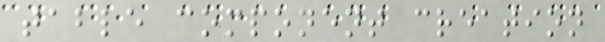table component creation
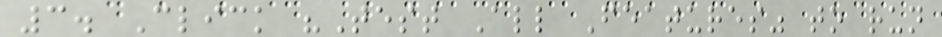3. Click "Test All Features" to run
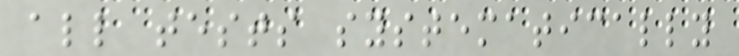all tests systematically
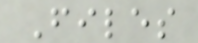Files
